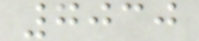7030
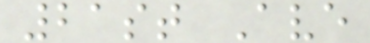21st Ave
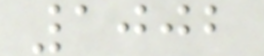1002
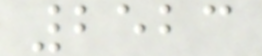2523
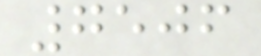7506
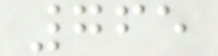765
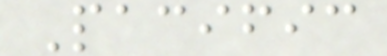Pacific
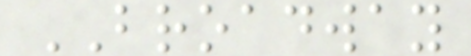BROADWAY
